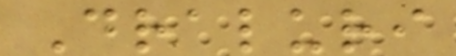Draluri
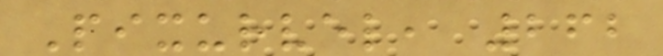Pixurvel, 262
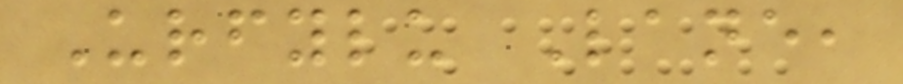Urfylu Lane,
